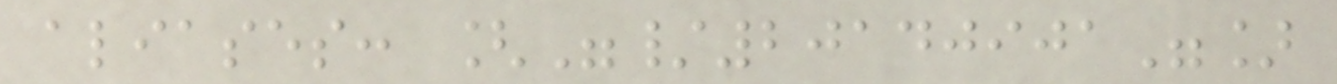aliases: ["/20140901"]
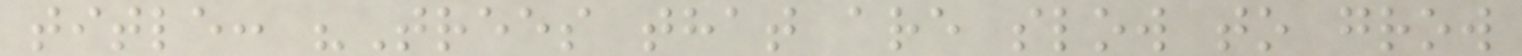title: "Trees that are slow to grow
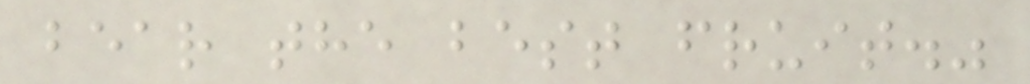bear the best fruit."
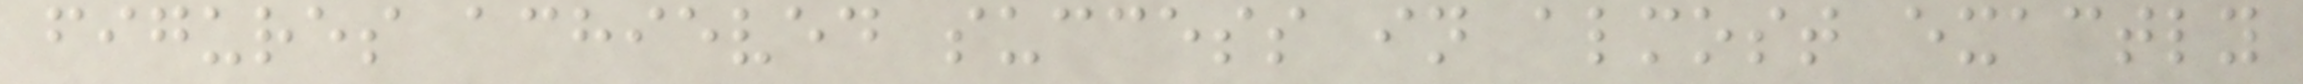figures achieved success in almost exactly
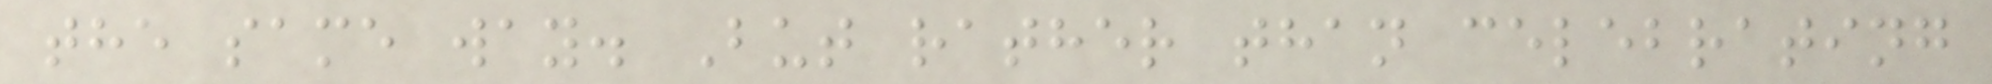the same way. But rather than celebrating
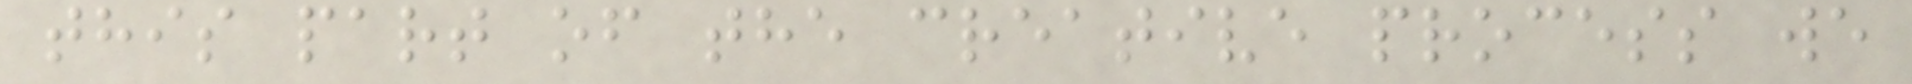this part of the creative process we
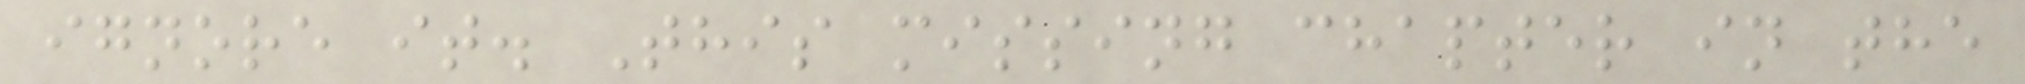ignore it. This missing chapter in the
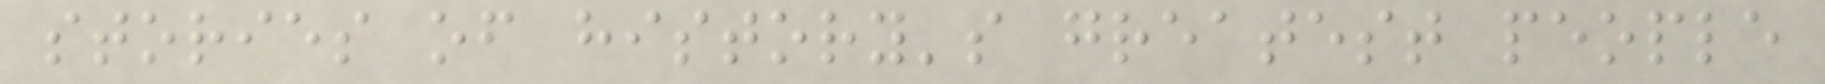stories of history's greatest people
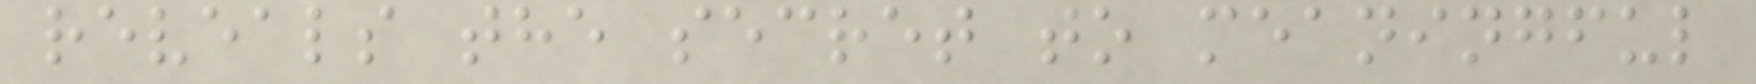reveals the secret to meaningful
